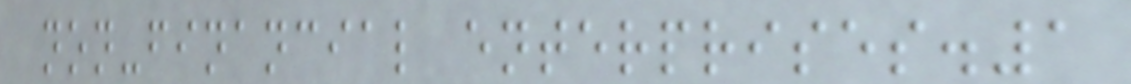non-financial enterprises.1
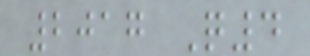2017 Q4
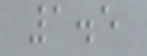1.5
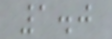1.0
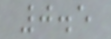0.5
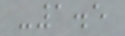-1.5
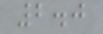2.0
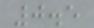0.5
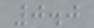0.0
